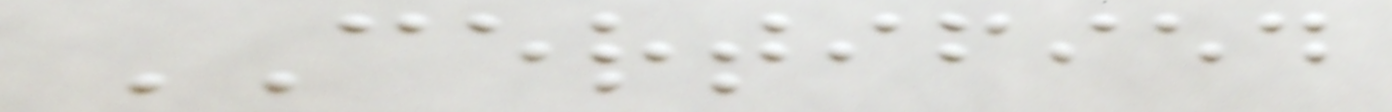CERTIFIED
